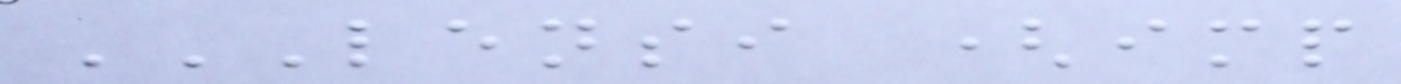LENSI (IMP
